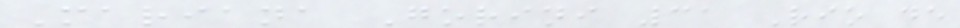Mariana Gorini 31 Rio de
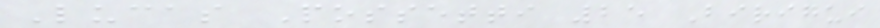Lucas Possetti 25 Birigui
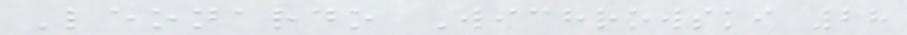Leonardo Wichrowski 28
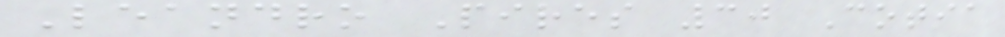Leandro Pires 30 Cotia
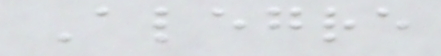Alegre
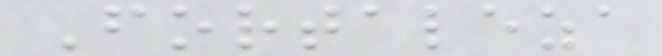Fortaleza
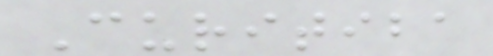Curitiba
